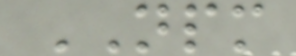NPM
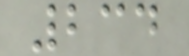234
